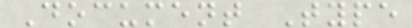Document Type
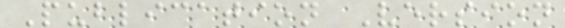Publication Version
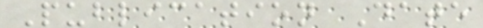Publication Date
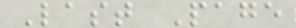Last Page
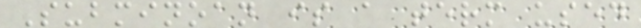Subminoan is a term used
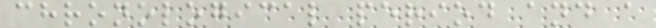chronological period and a
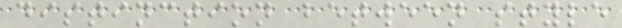distinction between style
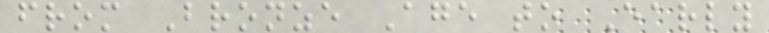from Bronze Age to Early
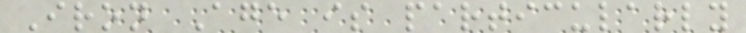Iron Age is particularly
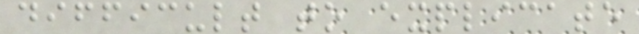difficult to explicate
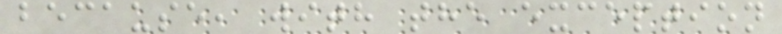because, with the exception
